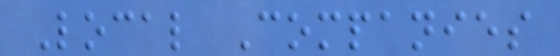Local Companies
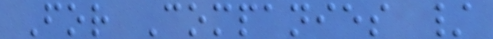For Companies /
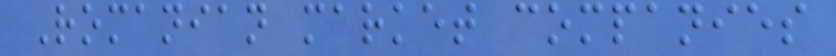Romanian market companies
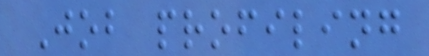Job profiling
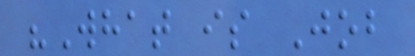"What is Job
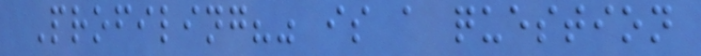Profiling?" is a question
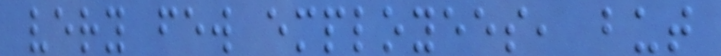very few employees, but
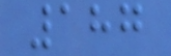187
